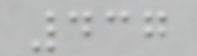437
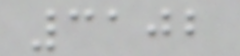3102
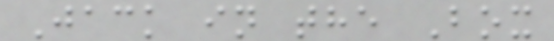Jack in the Box
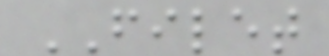FILET
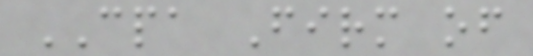CPA Firm of
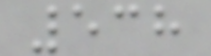538
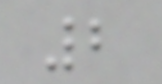2
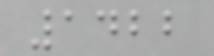1422
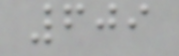609
